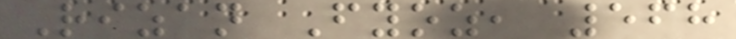Rizan Fyoz, 568
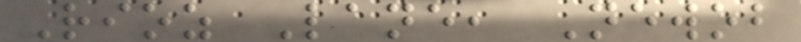Rioz Lane, Newob
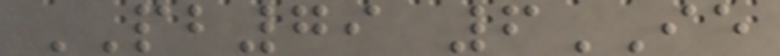PB79 6IE
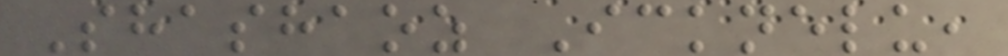Shashaoz Icknelu,
